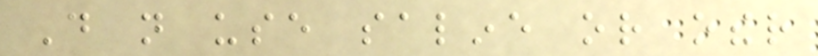Do not use saline or other
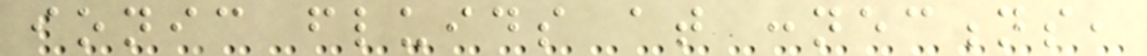ionic fluids at connections,
